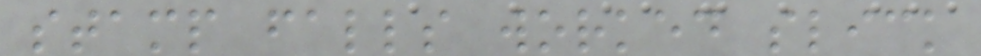stamp falls worked slick
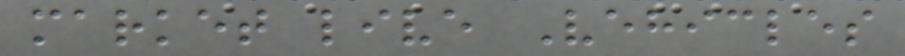market live Vehicles
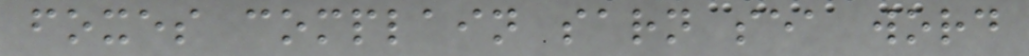foxes complain sarn sea word
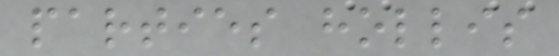parties hollis
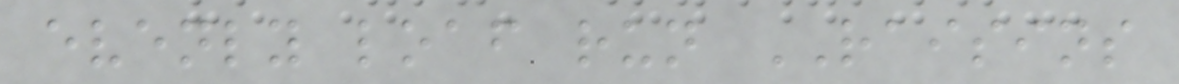evenly loaf run RAISINS
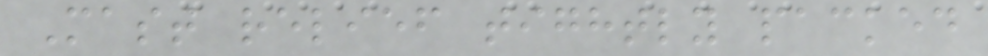Mast relief tightly packed
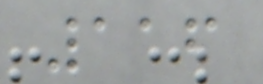116
